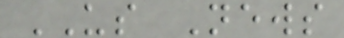US News
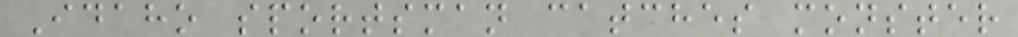Idaho sportsman catches monster
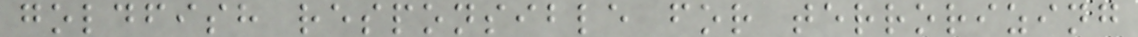goldfish responsible for terrorizing
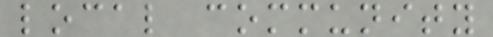local community
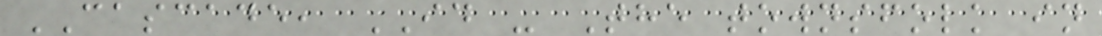CASCADE, ID - The townsfolk in
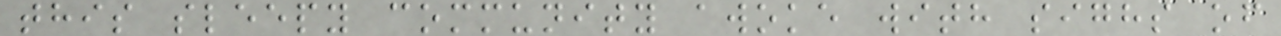this sleepy community awoke with sighs of
